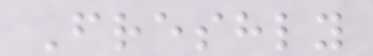Freshly
